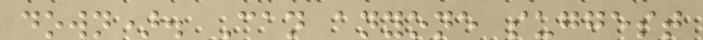down). Can anyone suggest
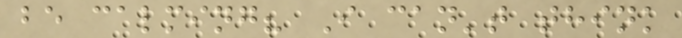be calming? I can't think
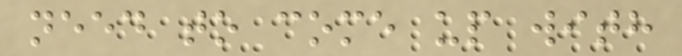need to come up with
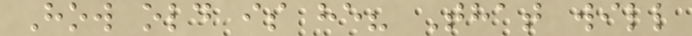How old is he? That will
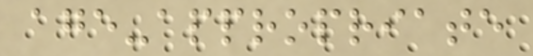age-appropriate
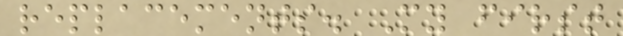replacements. My first
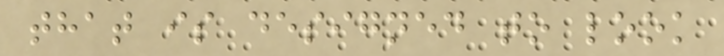that is designed to look
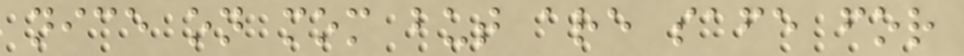nice on mom but are safe for
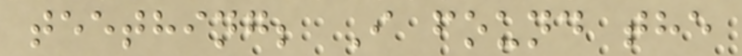teething; I found the
